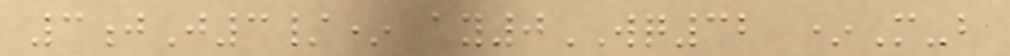3jJ3/* ay0WQ32 *M-b
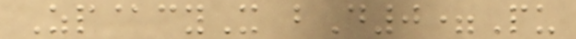Zp@cyX bD0=Pu
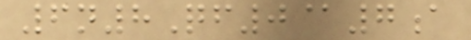6n8Qf0@7a
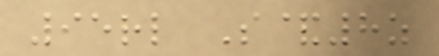95rl S&8z
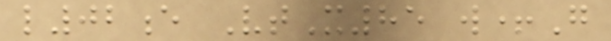l02e VtX85 w+G
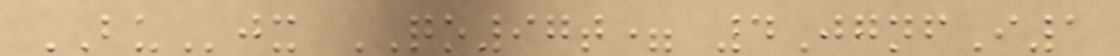BUjx QO97t= 4JgnfI1
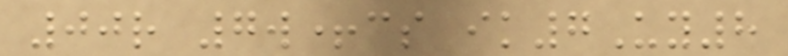00r 7w+cs ik7Uy8
